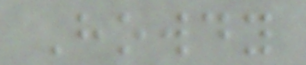Howdy
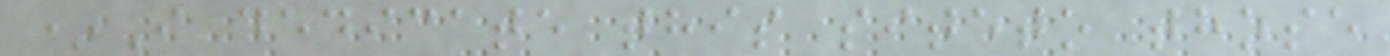*I dedicate this siteto those
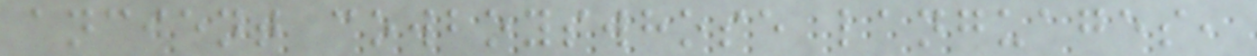ancient cowboyswhose languages,
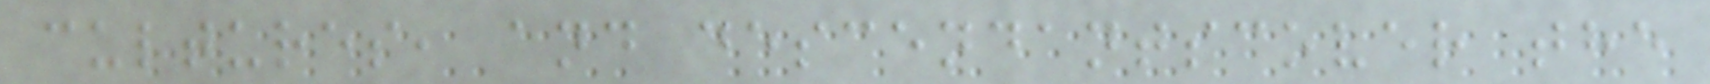cultures, and descendantscover the
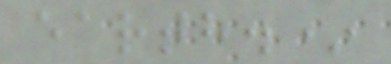earth.*
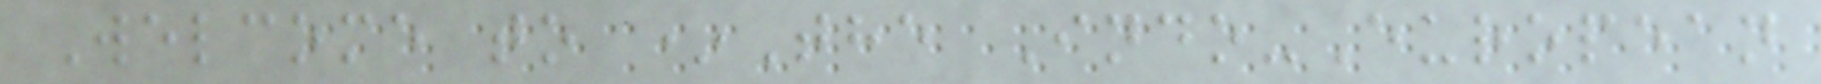Welcome to *The Indo-European
